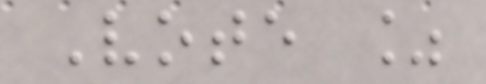Vote %
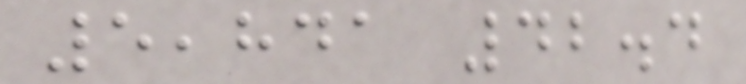5,841 42.4
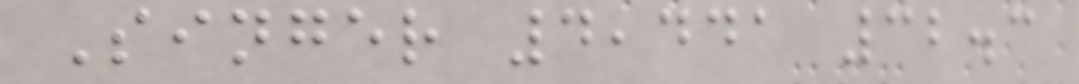Singer 4,441 32.3
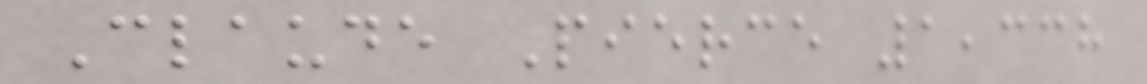Claude Pierce 1,338
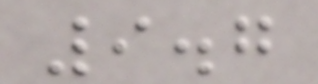9.7
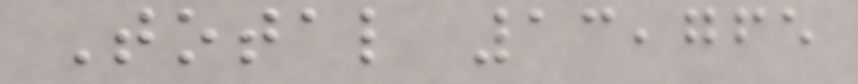Total 13,765
